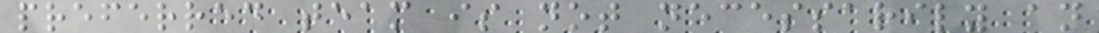preferred team is not necessarily an
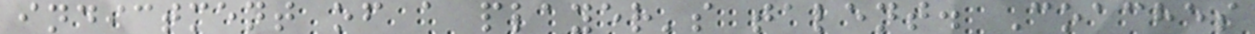indictment of a player's talent. Coaches
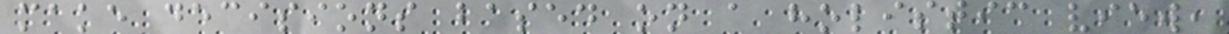make decisions based on a holistic view,
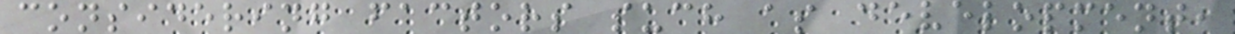considering factors such as development,
